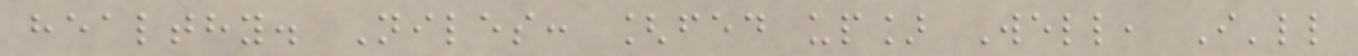healthy. Niles: [fed up] Well, I'll
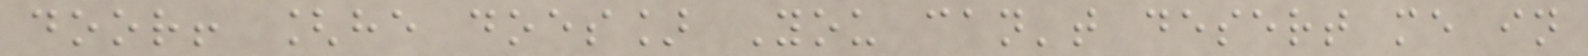door! [he does] You can't desert me in
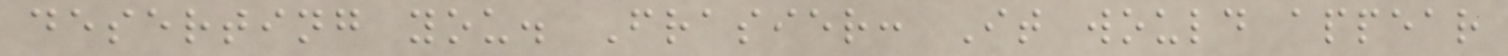deserting you. Frasier: It would appear
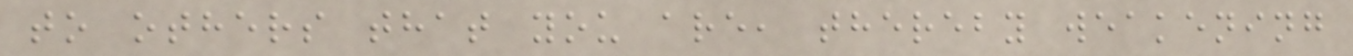to others that you are, thereby weakening
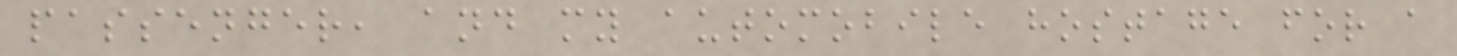passenger, and my automobile hostage for a
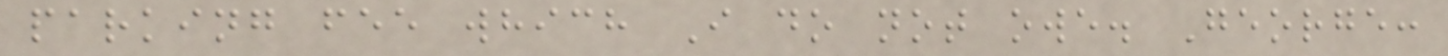parking fee which I do not owe. George:
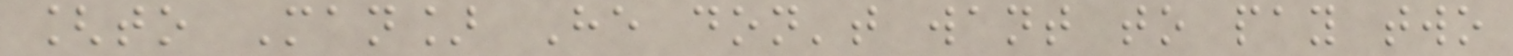[to Man] He don't want to pay two
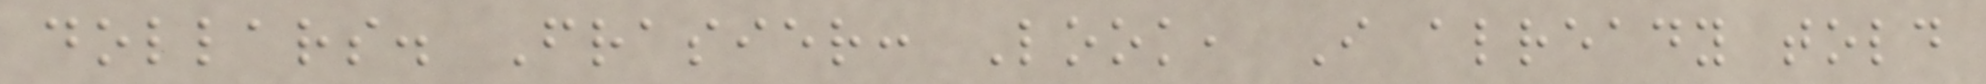dollars. Frasier: Look, I already told
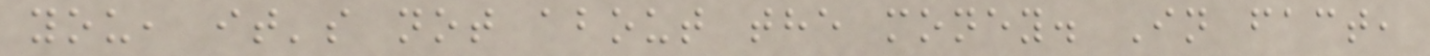you, it's not about the money. In fact,
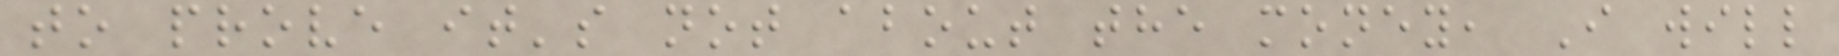to prove it's not about the money, I will
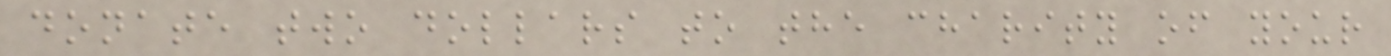donate two dollars to the charity of your
